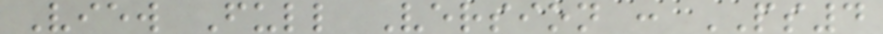View Full Version : PS4
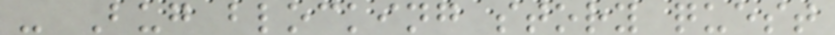- Bug blocking story quest
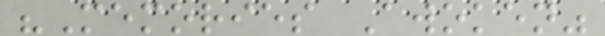"Memories Awoken"
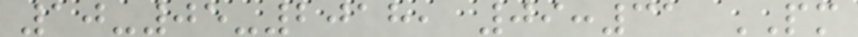10-05-2018, 09:31 PM
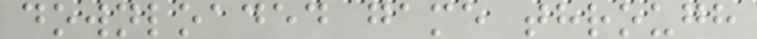downloaded game through
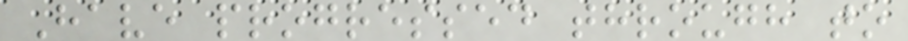Have progressed through to
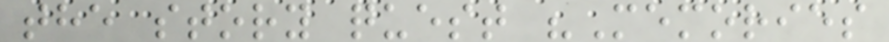the story quest "Memories
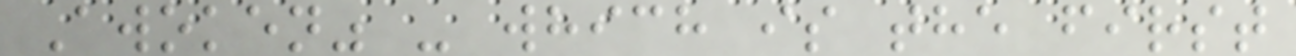Awoken" - which is the first
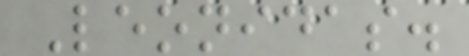Leonidas.
